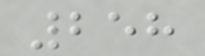258
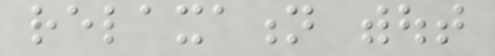relaxation without
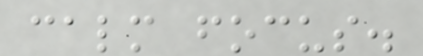calm focus.
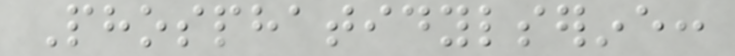Phosphatidylserine:
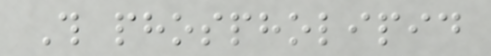This phospholipid
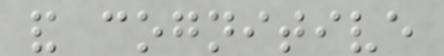and cognitive
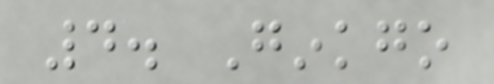4. Ginkgo
